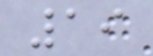19
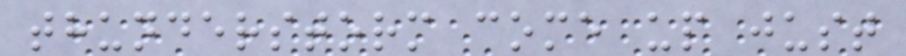thunderstorm come up just
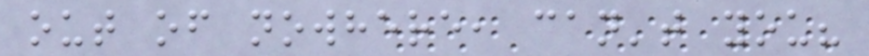out of nowhere, can't you?
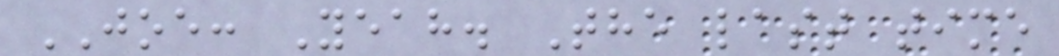JOE: Yeah. The last time
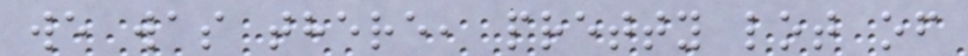we was there, pretty lot of
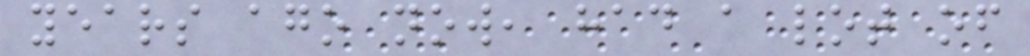years ago now, had a lot of
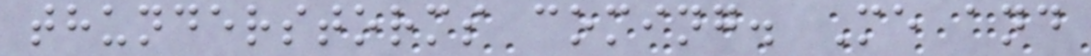thunderstorms coming. Me and
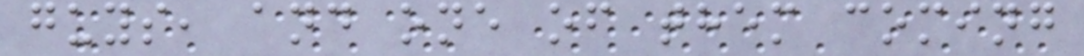guys, and one of them coming
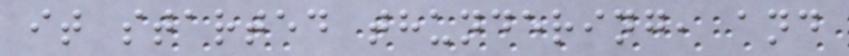it started thundering, and
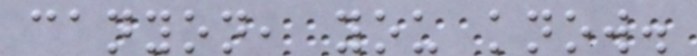canyon, you know.
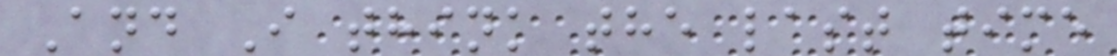And I think the last time
